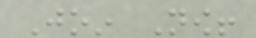Join Now!
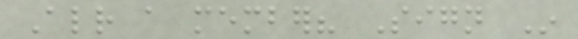Already a member? Sign In
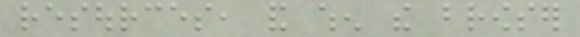resources, and when the browser
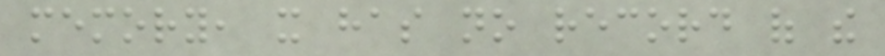memory, it has no record of the
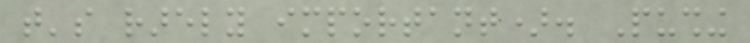that's rarely important). Pushing
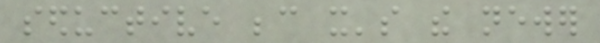seductive because it's the newer
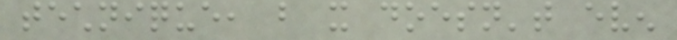technique, but it doesn't even
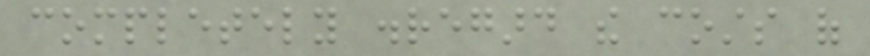completely disregard the costs of
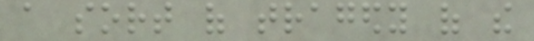a sort of tragedy of the
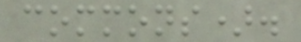commons).
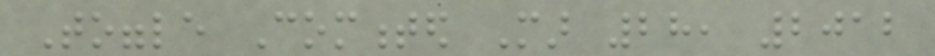Toggle Commented Mar 28, 2012
